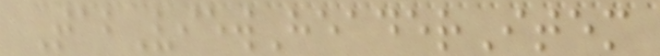TabViewHeaderItem
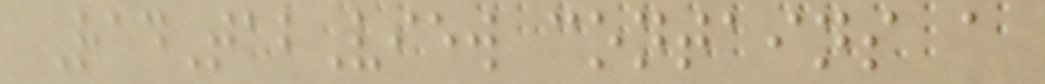RadTabView contains a
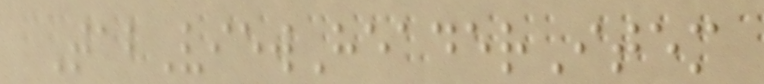TabViewHeaderItem
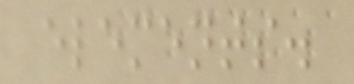elements.
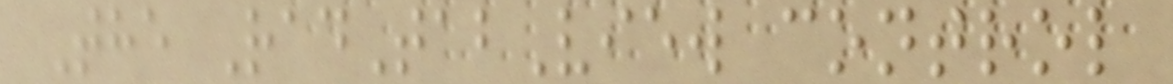The RadTabView control
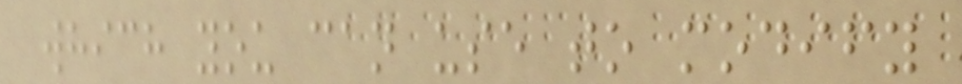which you can use to modify
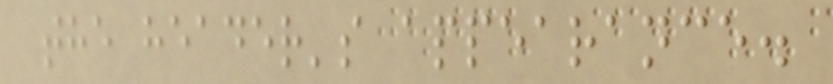the header's appearance.
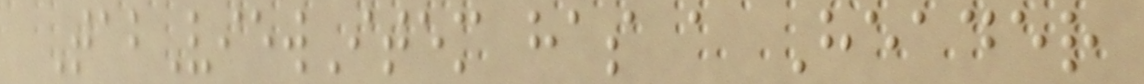TabViewItem has a Header
